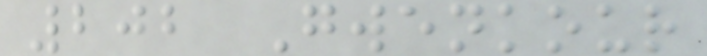202 Gwenkour
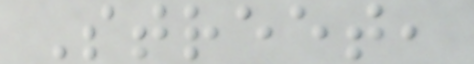Street,
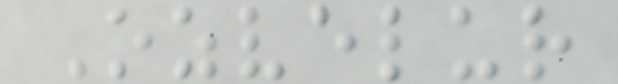Ozvelur
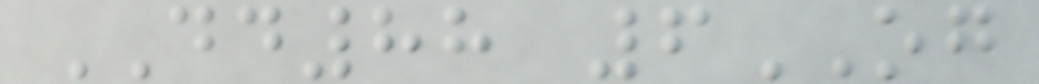DD88 6OG
